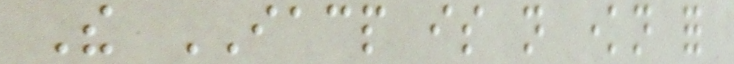The IACP is not known for
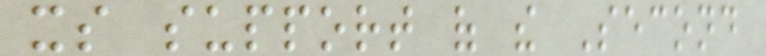its support of the Second
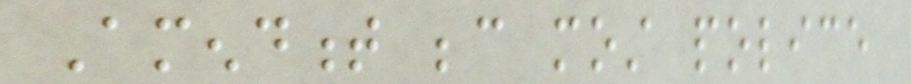Amendment because most police
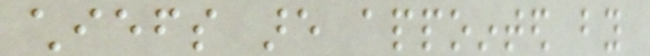chiefs are appointed by
